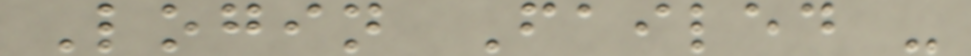Login Failed -
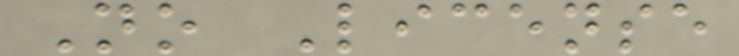No License
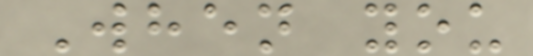When you
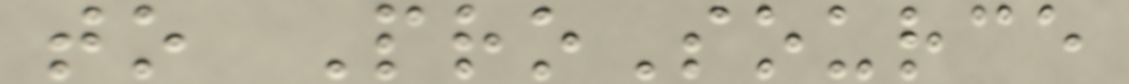to ProSource
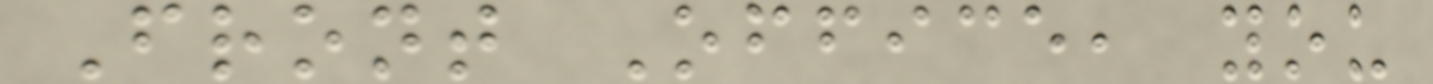Front Office, you
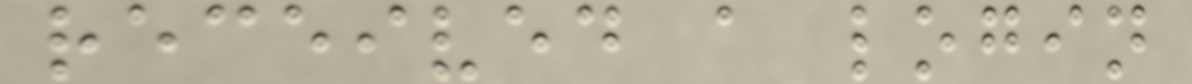received a login
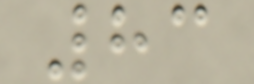83
